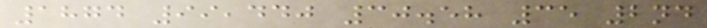1874 99,440 30.58 35 2nd
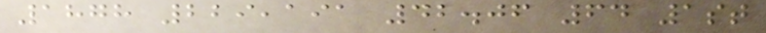1878 229,191 42.06 64 1st
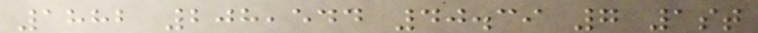1882 208,544 40.39 7 1st
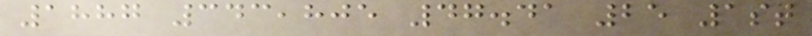1887 343,805 47.41 25 1st
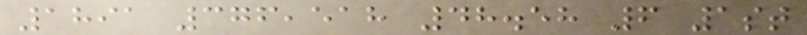1891 376,518 48.58 6 1st
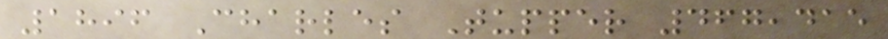1896 Charles Tupper 467,415
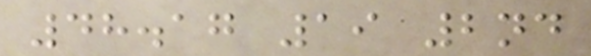48.17 19 2nd
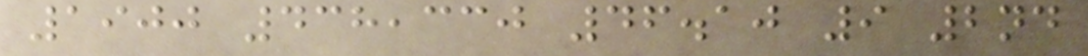1900 438,330 46.10 9 2nd
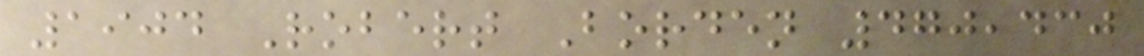1904 Robert Borden 470,430
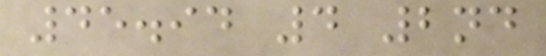45.94 4 2nd
